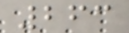263
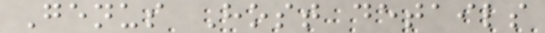Genus Host details
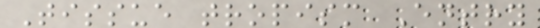Tissue tropism Entry
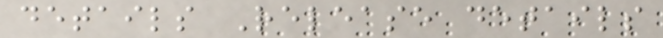details Release details
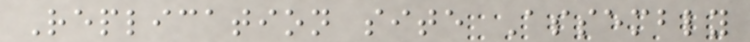Replication site Assembly
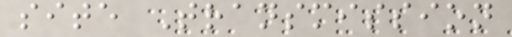site Transmission
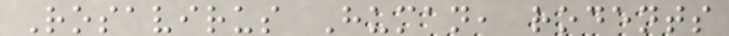Rosavirus Human, rodents
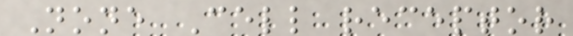None Cell receptor
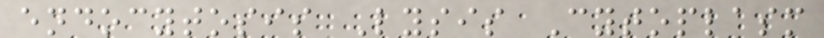endocytosis Lysis Cytoplasm
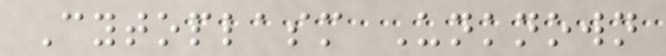Cytoplasm Unknown
